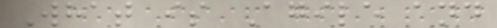What is Agile and
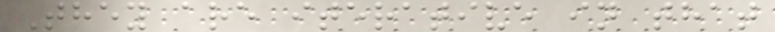They are iterative in that
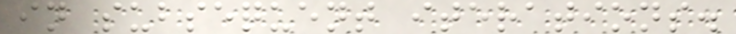in subsequent iterations.
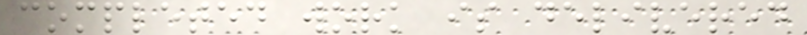completed work is delivered
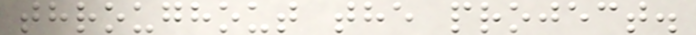throughout the project.
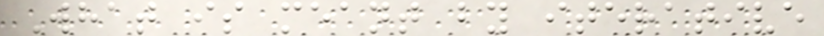What is meant by iterative
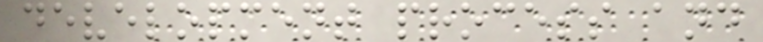development process and
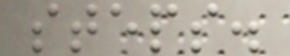steps.
